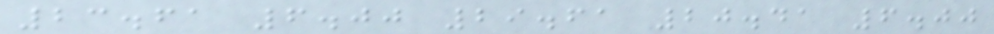23.61 6.00 29.61 20.41 6.00
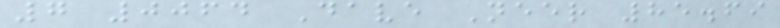7 0064 Dave Neer 85.69
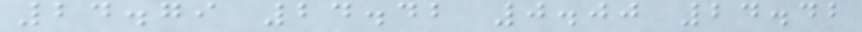24.79 24.42 0.00 24.42
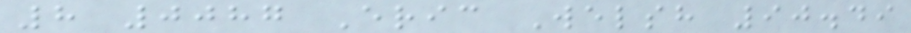8 0087 Eric Welsh 90.49
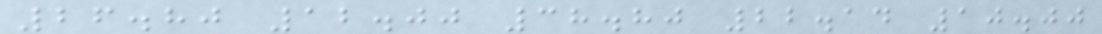26.80 12.00 38.80 22.14 10.00
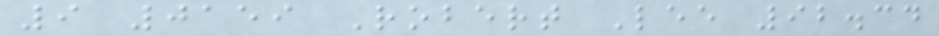9 0159 Robert Lee 92.34
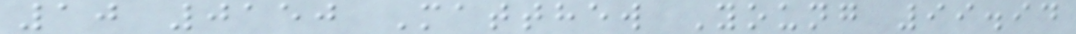10 0150 Matthew Young 99.94
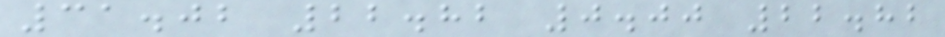31.02 22.82 0.00 22.82
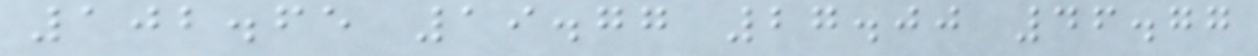102.65 19.77 27.00 46.77
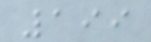199
